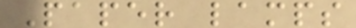Paper lamps
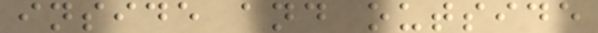inside and outside
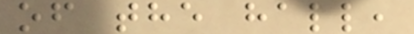of the hall,
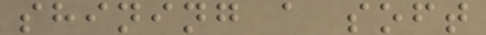shining a soft
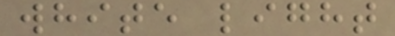white light
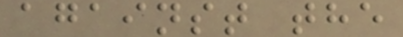against the
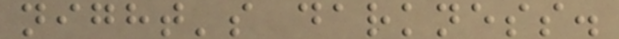night's darkness.
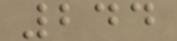244
